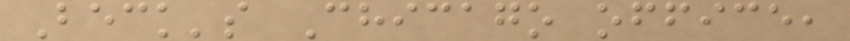Beck's Chicago office,
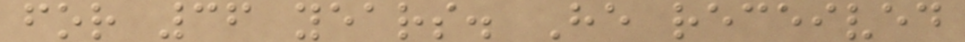for 36 years. He received
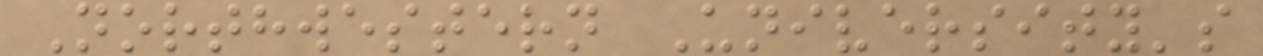Northwestern University's
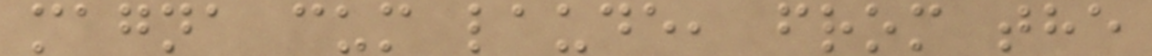magna cum laude, from the
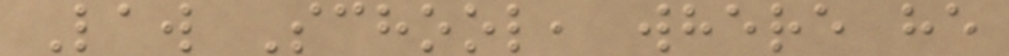Law School, where he
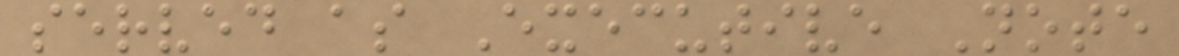served as Executive Note
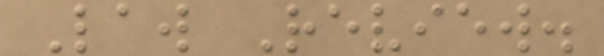Law Review.
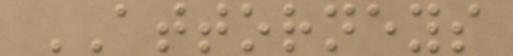ATTORNEYS
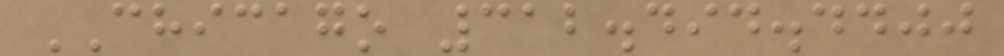CHICAGO 312.494.4400
